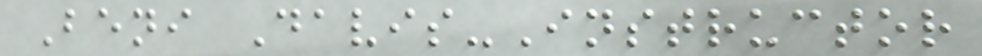Beni Davis-Instructor
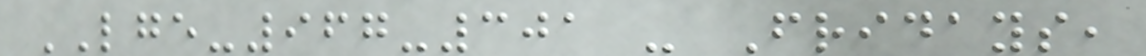LGE-967-301 - Fridays,
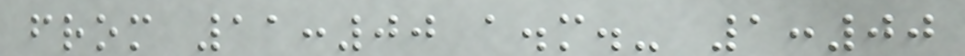from 11:00 a.m.- 1:00
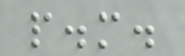p.m.
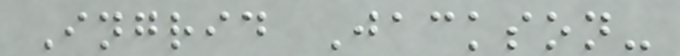Ingrid Jackson-
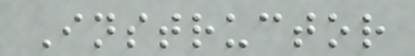Instructor
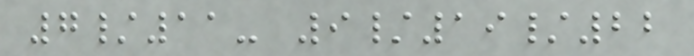7/11- 9/19/22
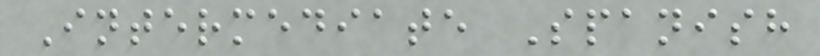Intermediate Spanish
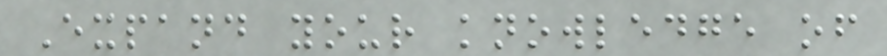Expand your knowledge of
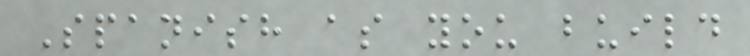Spanish as you build
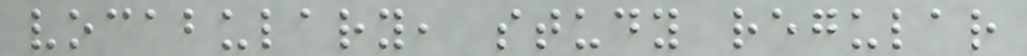vocabulary, study regular
